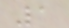1
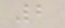2
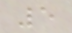5
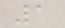1
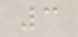3
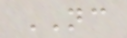NC
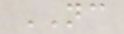NC
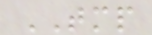TMP
